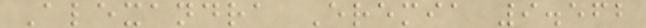Alexandra Eremia 9.562
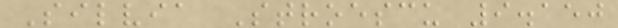Silvia Stroescu 9.150
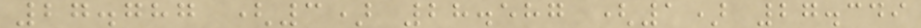27.787 (3) 28.587 (1) 27.349
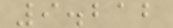9.212
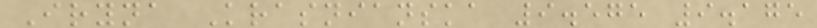Iryna Krasnianska 9.575 9.175
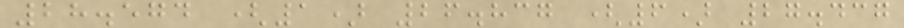28.574 (1) 26.837 (6) 27.437
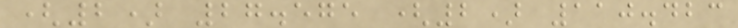(2) 27.575 (2) 110.423
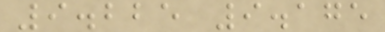9.225 9.175
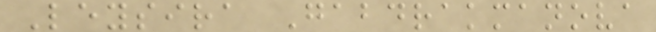Leysira Gabdrakmanova
